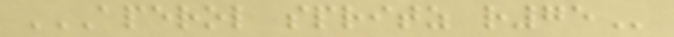APEROL SPRITZ R75
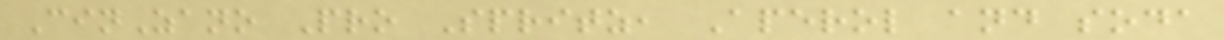CinZano Pro Spritz, Aperol and soda
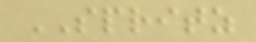SPRITZ
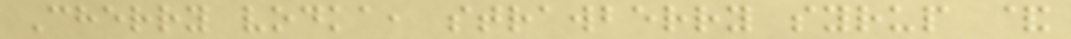Cherry vodka, strawberry syrup &
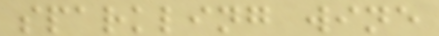sparkling wine
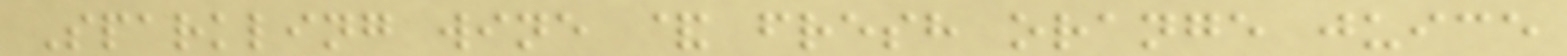Sparkling wine & fresh orange juice
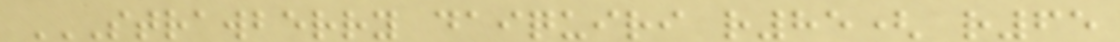STRAWBERRY DAIQUIRI R85( R65
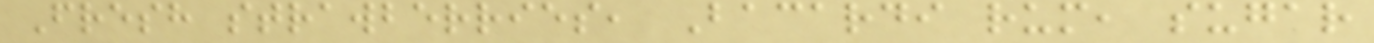Fresh strawberries, Bacardi rum, sugar
